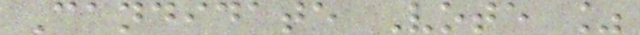Candidate Vote %
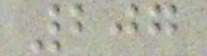207
